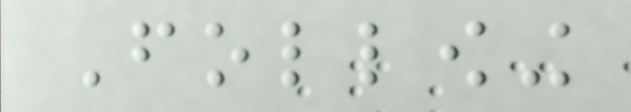Following
